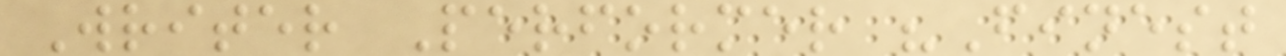Writer Performer "Finest
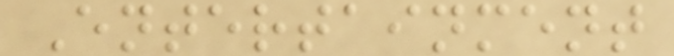Entertainment
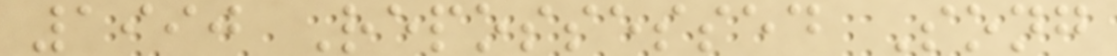1990 Repossessed Song
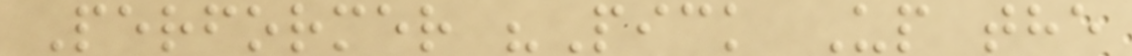Performer "Pick Up the
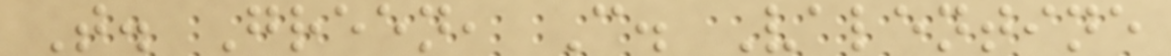T. Green, C. Valentine
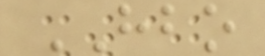HBO
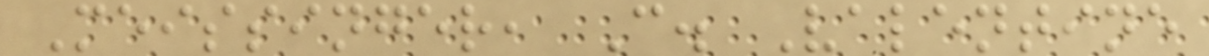Meissinger, C. Valentine
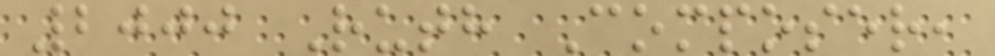2000 Ruth Composer,
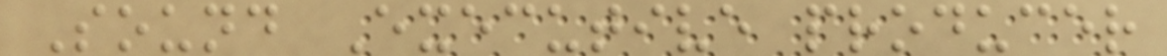Sound Executive producer
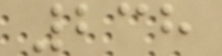238
